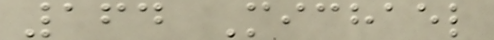164 Michael
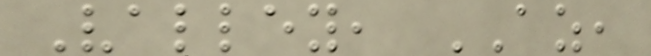Valley, AZ,
